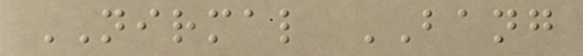NIRMAL BANG
